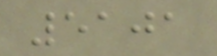5101
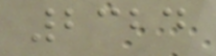2324
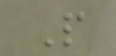P
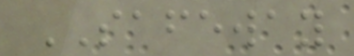SAFEWAY
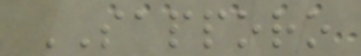SAPPORO
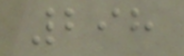298
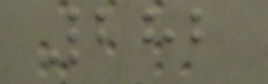282
